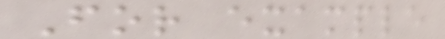For example
